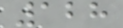128
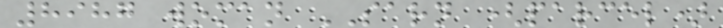8987 woman SARN (parcel)
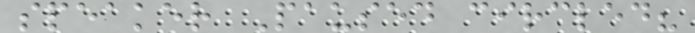speaker Paused circled?
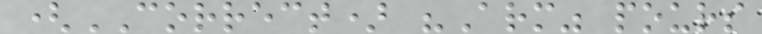(CORRECT) "Arm" pours
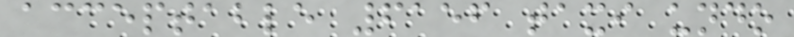acceptable 6156 taxi undo
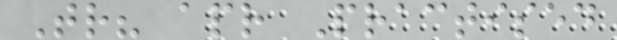Tr? apr Practised
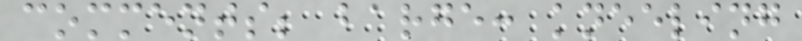comments; barge: kneeling
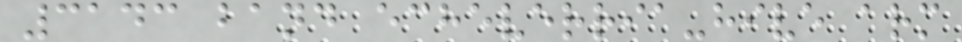3143 band echeverria-hive arm
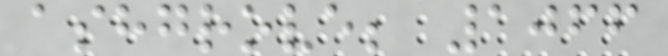ashgrove; 1066
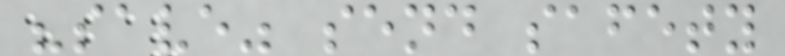"save" send safety
